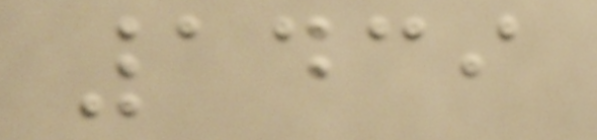1439
